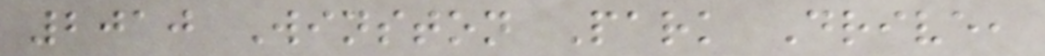2010 Winston Park Drive,
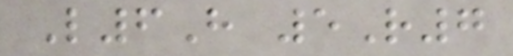L6H 5R7
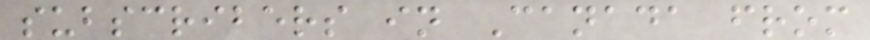subscribers in Canada from
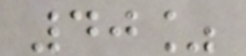40%
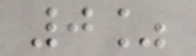0%
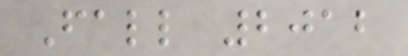Fall 2012
